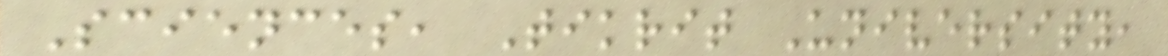Sciences, Tikrit University,
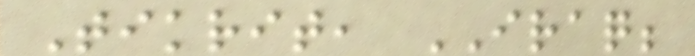Tikrit, IRAQ;
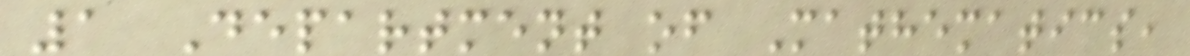1 Department of Mathematics,
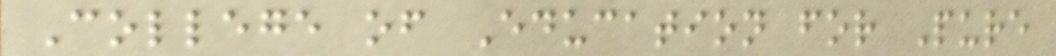College of Education for Pure
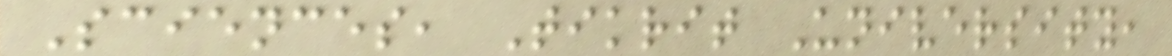Sciences, Tikrit University,
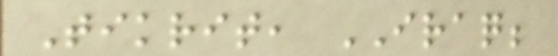Tikrit, IRAQ;
